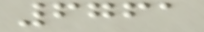6761
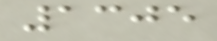1305
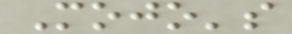Mojo's
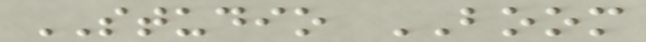STUDIO BOOM
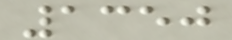1350
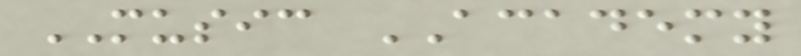MUSIC ACADEMY
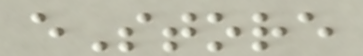eStore
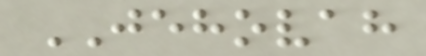JEHOVAH
